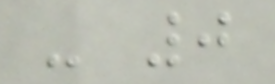- 0
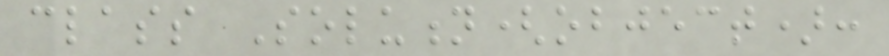class Solution(object):
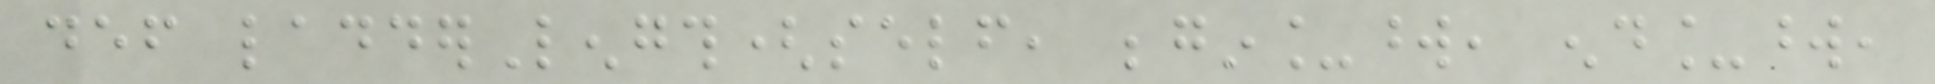def ladderLength(self, begin_word, end_word,
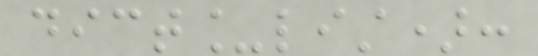dict_list):
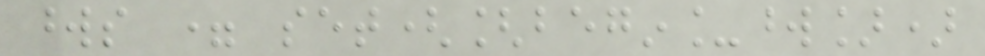words = set([begin_word])
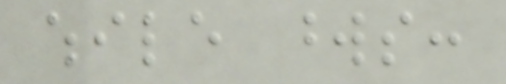while words:
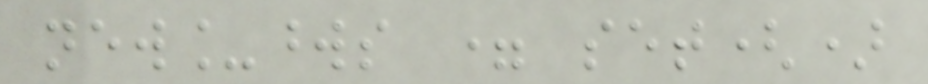new_words = set()
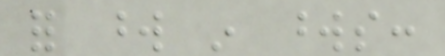for word in words:
